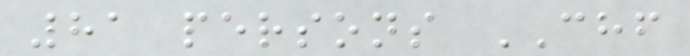81 persons CHF
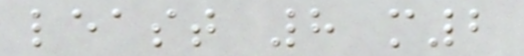least 8 m2
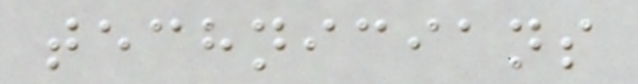technicians
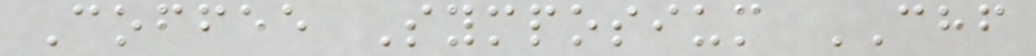Coffee Symposium CHF
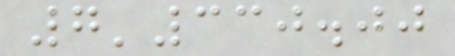7'330.00
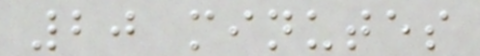20 minutes
